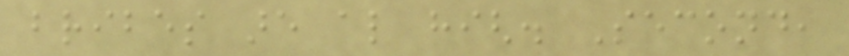bribes are also high. Second,
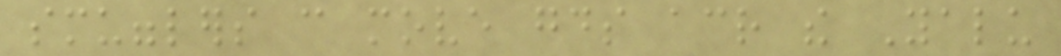smugglers can move goods across the Yalu
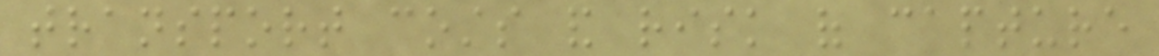transport costs and risk of capture
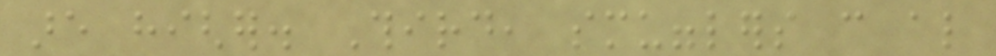are higher. Third, smugglers can also
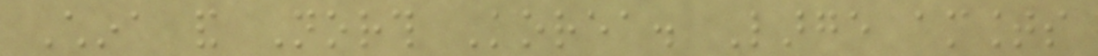China and North Korea. Large amounts
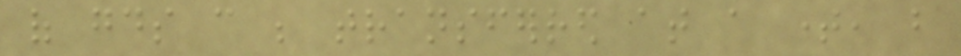of goods can be transferred at a time, but
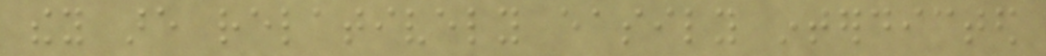they are relatively easily interdicted
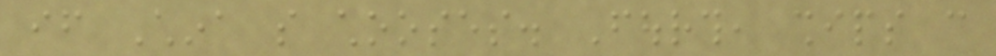if China so chooses. Fourth, ships can
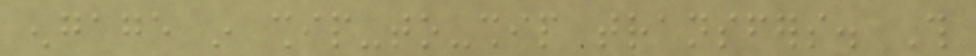engage in ship-to-ship transfers. This
